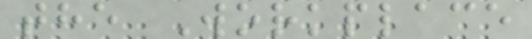the Workplace
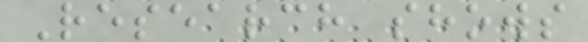Research shows
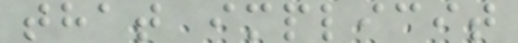that implicit
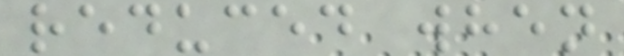reduced when
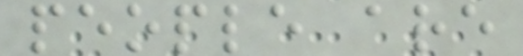people are
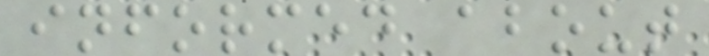informed about
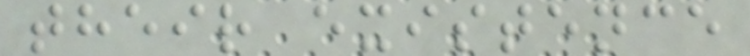their existence
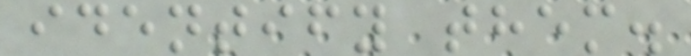identify them.
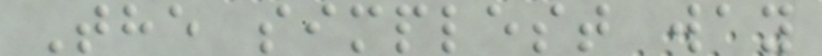The simplest way
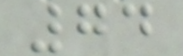74
